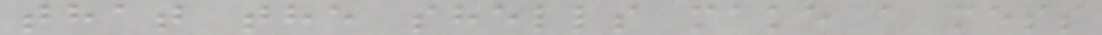that the shells make a mess
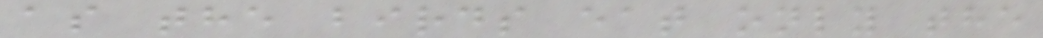as the birds eat only the
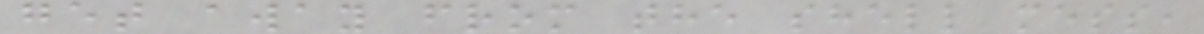get away from the shell mess,
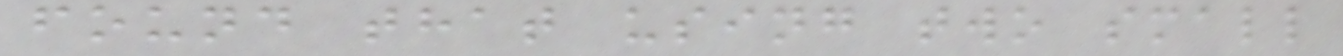found that using two small
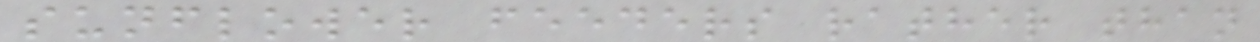sunflower feeders rather than
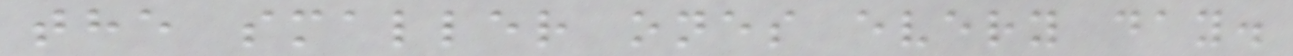the smaller ones every day.
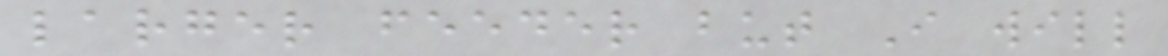larger feeder but I will
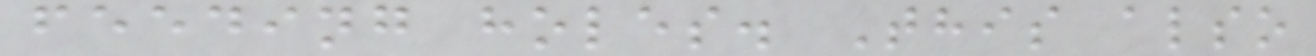feeding holes. This also
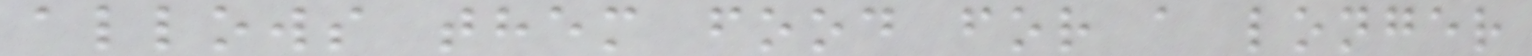allows them food for a longer
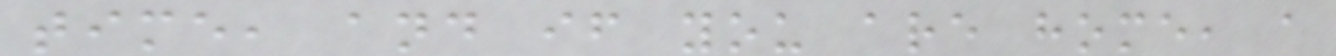time, and if you are home, a
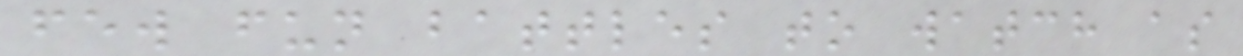few fun battles to watch as
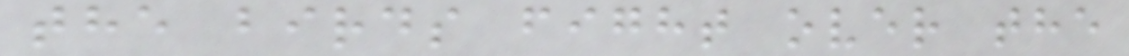the birds fight over the
